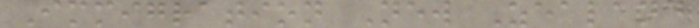Immigration New Zealand
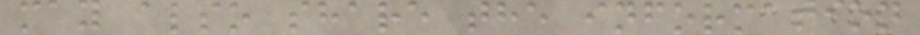may also share the information
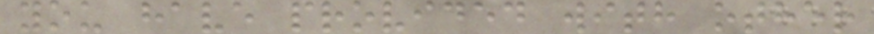you have provided with other
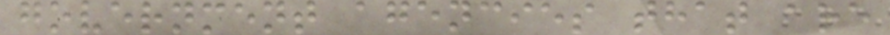government agencies that are
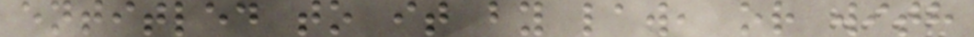entitled to it by law, or with
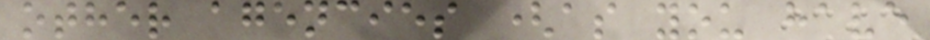other agencies (as you have
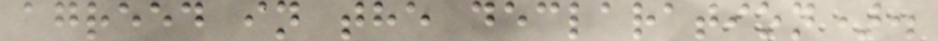agreed in the declaration).
